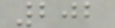202
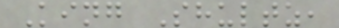King Shultz,
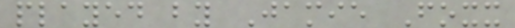played by Jamie Foxx
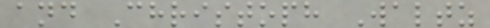and Christoph Waltz
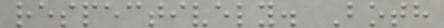respectively. Both
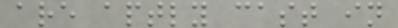are aptly cast in
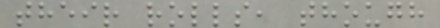their rolls, though
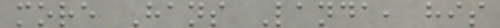more Hans Landa, his
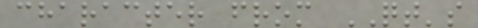character from QT's
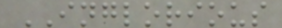INGLORIOUS
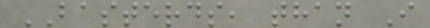BASTERDS, than I
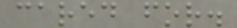cared for.
